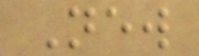New
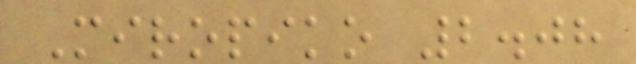Miropiko 2.08
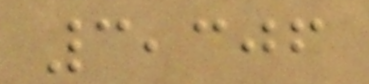3,306
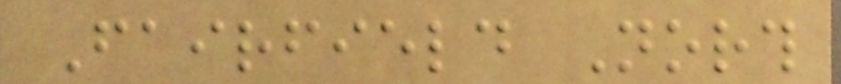Fairfield North
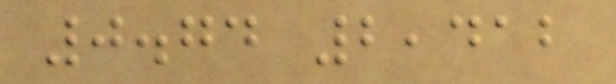0.74 2,412
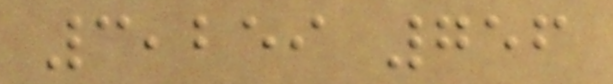3,259 756
